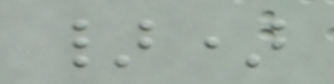})
